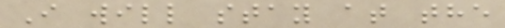I will stay at the
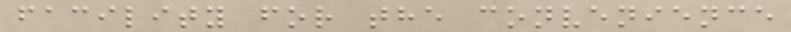facility for the convenience
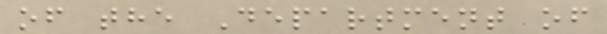of the Department of
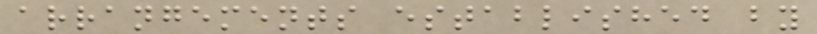arrangements established by
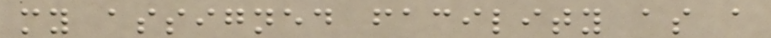my assigned facility as a
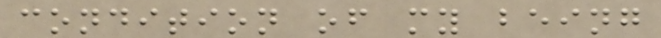condition of my being
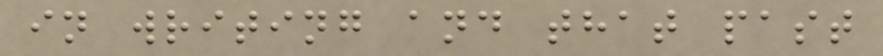in writing and that past
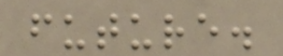future.
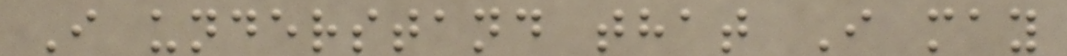I understand that I may
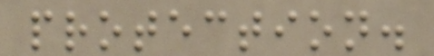protection.
